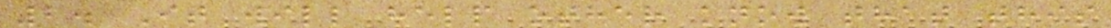2. It will help other know that this
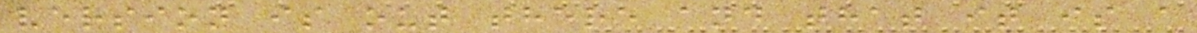version is out there and that it is a
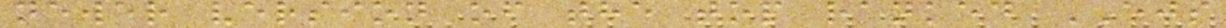newer version of the top ranked EJS
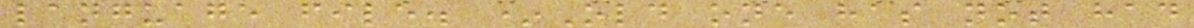language file. *Old one has not had
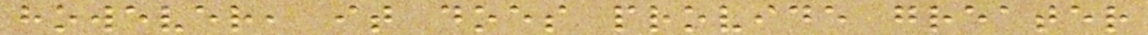however, it does provide greater
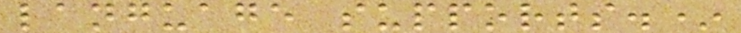language supports.*
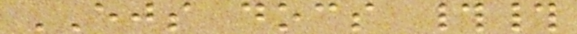EJS docs ##
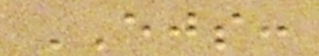EJS:
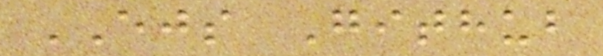EJS Github
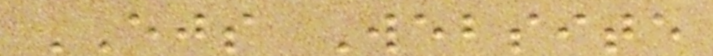EJS Website
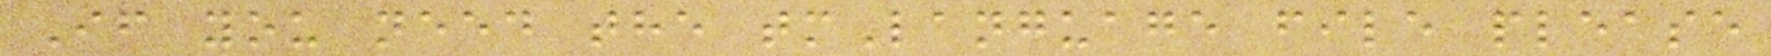If you need the tmLanguage file please
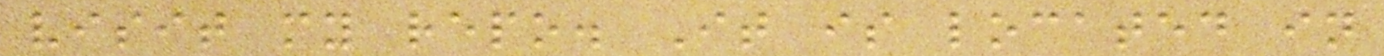visit my repo. It is located in
